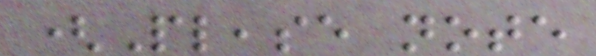(Please note
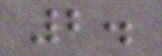2.
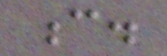c.
